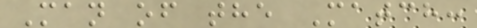Man of the Match:
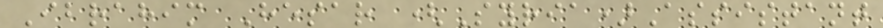Ibrahim Hesar (Syria)Assistant
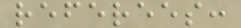referees:
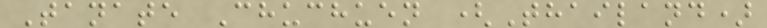Tanate Chuchuen (Thailand)
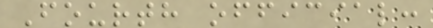Fourth official:
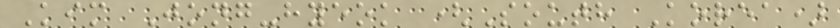Kim Jong-hyeok (South Korea)
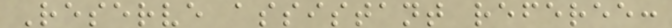Reserve assistant referee:
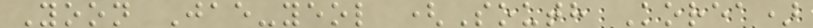Yoon Jae-yeol (South Korea)
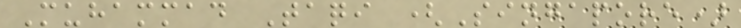Muhammad Taqi (Singapore)
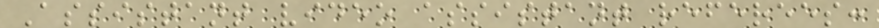Assistant video assistant referees:
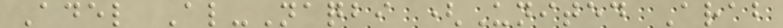Adel Al-Naqbi (United Arab
